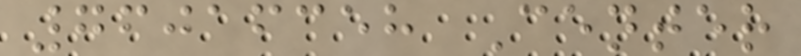76016358 Center
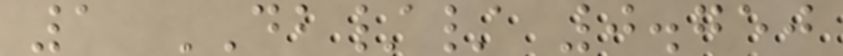1 DB// 0.750
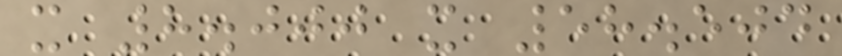x 8.000 x 58.504
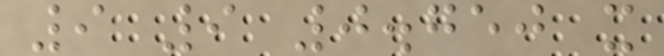9 9 0.750 x
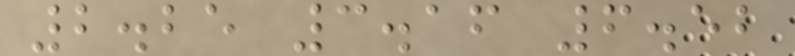2.25 3.16 6.52
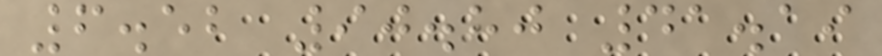6.52 90.80 41.19
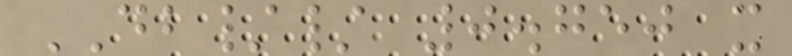DB// 0.750 x
